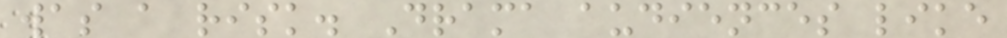was a risk. Drama audiences like
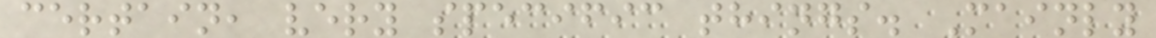certain, very specific things. Mainly
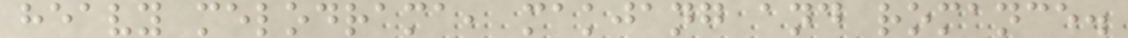heavy melodrama, makjang and romance.
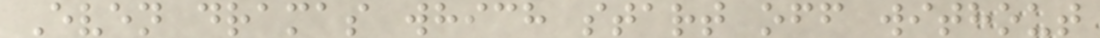Even dramas which start off without
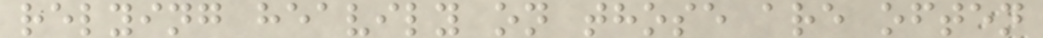relying heavily on those are often
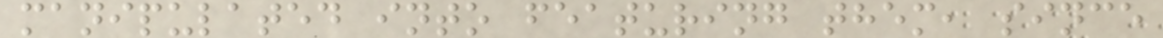manipulated into featuring them, since
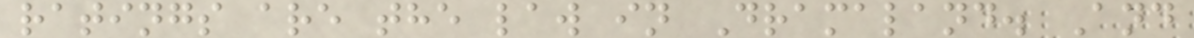ratings are the law in Dramaland. And
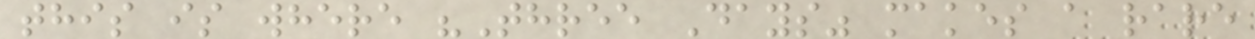this is where "Three Days" makes a rare
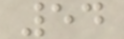54
